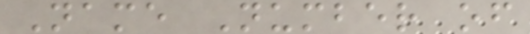Name Number of
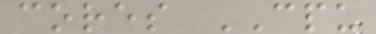cores CPU
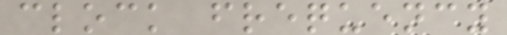clock frequency
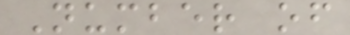Number of
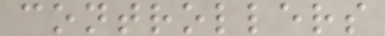controllers
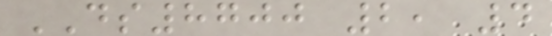DS8700 2, 4
